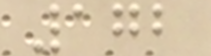172
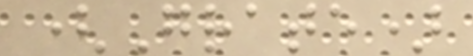(Grate)
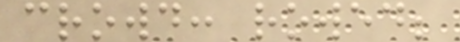crowd: rowed;
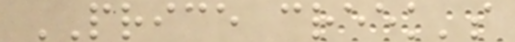PRICE creek's
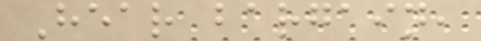Hear bargain,
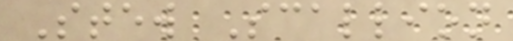Stew Scallion
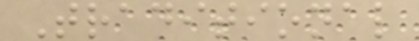Traditional
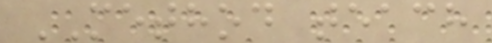METHOD teach
